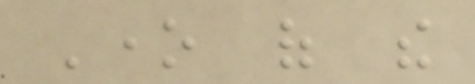One of the
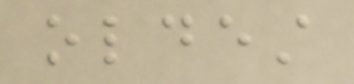oldest
